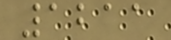1211
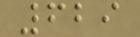629
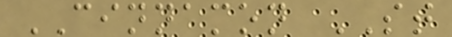CINNAMON ST
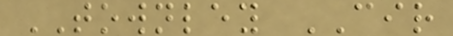TOWNLEY CIR
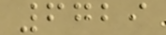6729
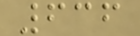636
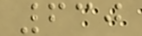630
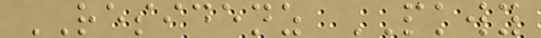RESIDENZ PKWY
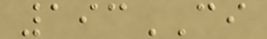193CI
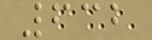632
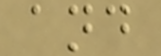and
